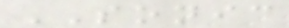SONIC
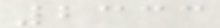2333
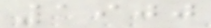1900
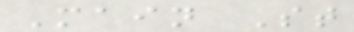Main St
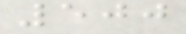500
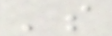's
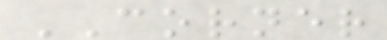CORNER
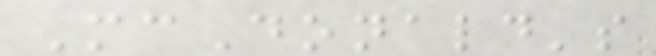McDonald's
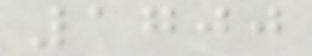1700
